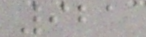921
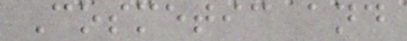Cosmetic and
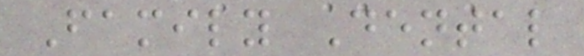Family Dental
